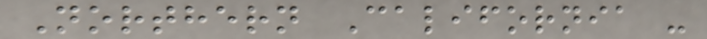Northern California -
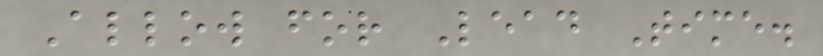Allow for Lead Time.
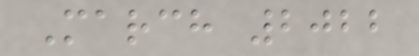March 2022
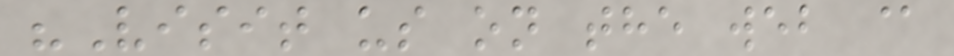"Visit us on the web @
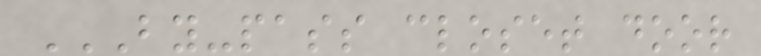BY-PASS CLOSET DOOR
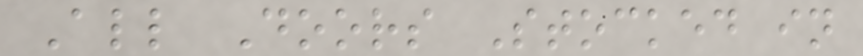All Doors Stocked in
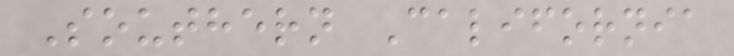Southern California
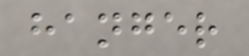hanger
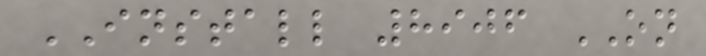INSTALL 8906 ON
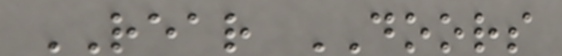REAR DOORS
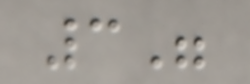3"
